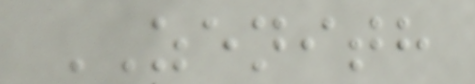ZENITH
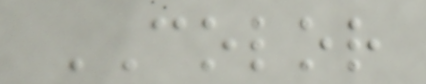COLOR
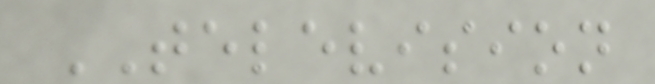TELEVISION
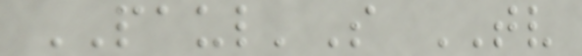PAUL'S TV
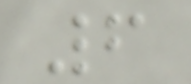6
